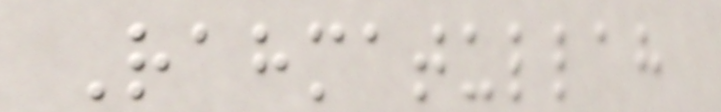Rahmatullah
